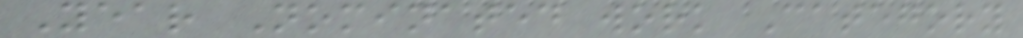Year Nominated work Category
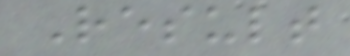Result
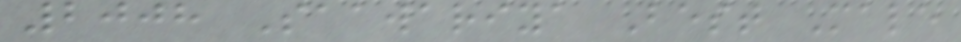2008 Saawariya Best Male
